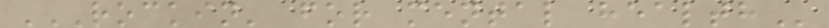ROCKIN' FOR MENTAL HEALTH
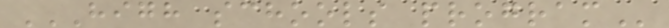HIGH SCHOOLS PROGRAM
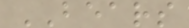BEARS
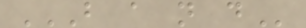B A N D
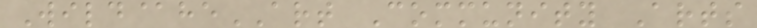Wild@heART Community Arts
